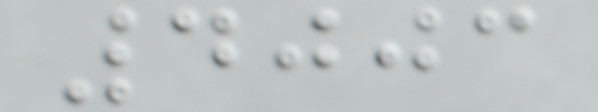4003
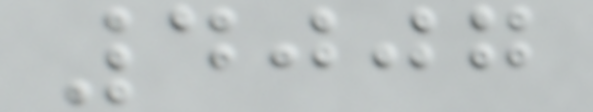4007
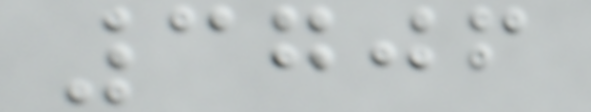3706
